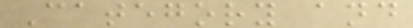Category and
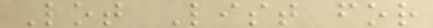Lot List for
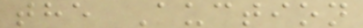the Auction
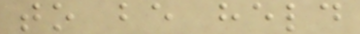to be held
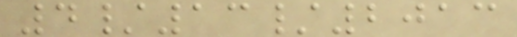4/13/2013
